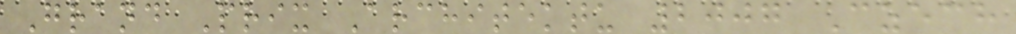Grand Prix Architektu 2007 Czech
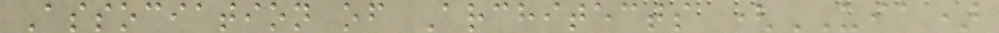Association of Architects (UIA)
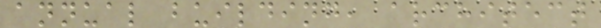annual building, architect
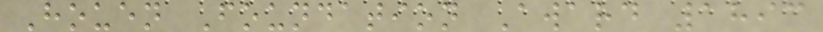Houen Foundation Award 1893
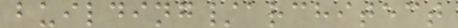building/architect
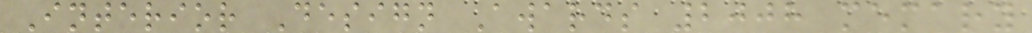Interior Design Awards 2008 memary
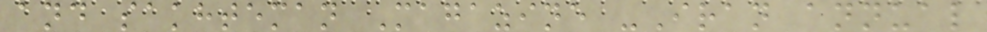and sakhteman Magazine -Iran annual
